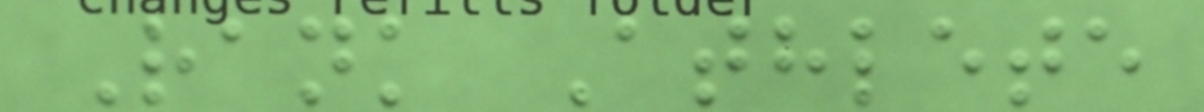Rank Athlete
